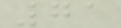71
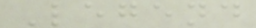Legend
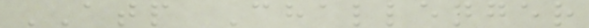ATP Challenger
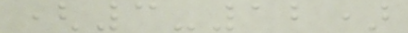(3-12)
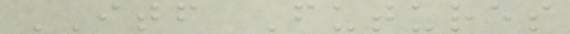ITF Futures
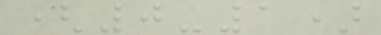(0-1)
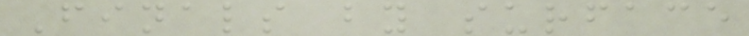Finals by surface
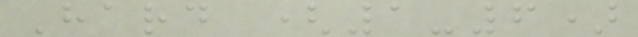Hard (1-6)
